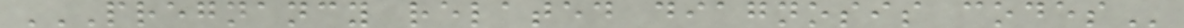PREGNANCY RELATED DIAGNOSIS CODES
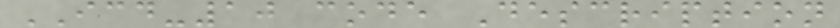ICD-10 code Description
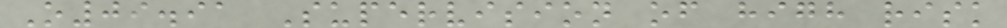O09.91 Supervision of high risk
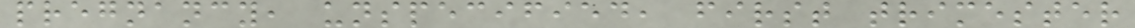pregnancy, unspecified, first trimester
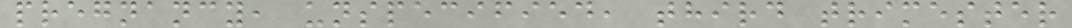pregnancy, unspecified, third trimester
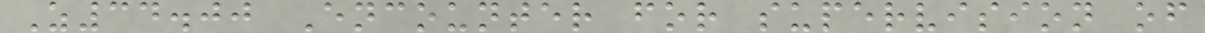Z34.00 Encounter for supervision of
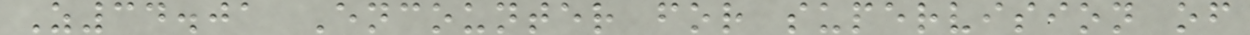Z34.01 Encounter for supervision of
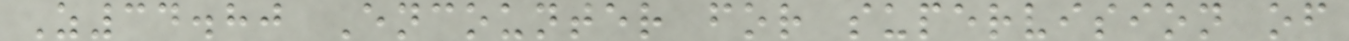Z34.80 Encounter for supervision of
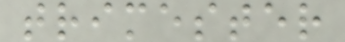trimester
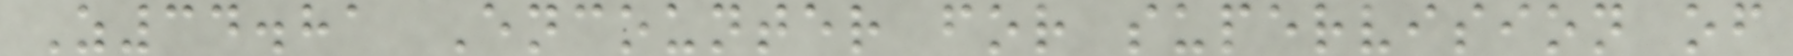Z34.81 Encounter for supervision of
